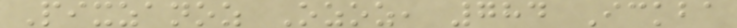Pixzanoz Ozoz, 784 Ickba
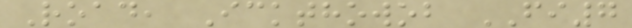Road, Ickthowob FI7
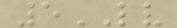5LV
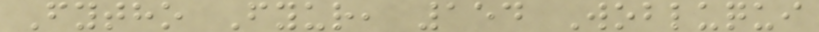Fytho Fyur, 154 Wobluqui
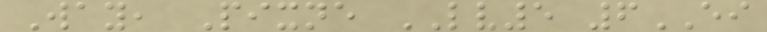Way, Pixne LV5 6EI
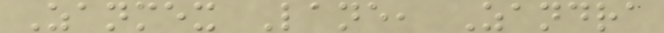Zanmex Lane, Zandra
